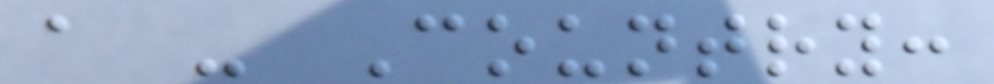a - Country:
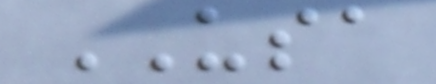USA
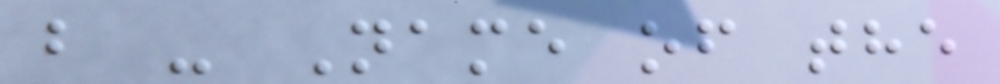b - Name of the
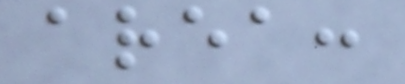area:
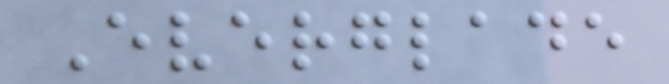Everglade
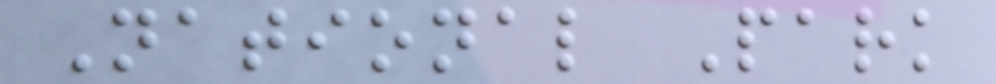National Park
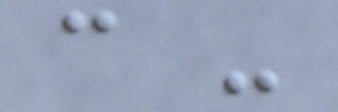c -
